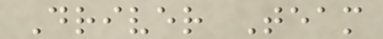Driver Team
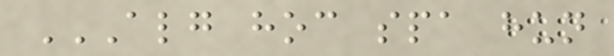ALG HOC SPA HUN
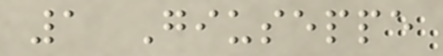1 Giuseppe
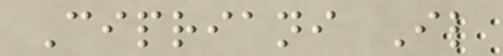Cipriani Il
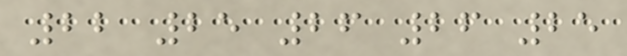22 25 26 26 25
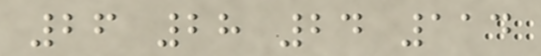26 28 24 114
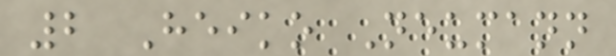2 Heiko Neumann
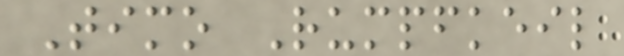Timo Rumpfkeil
